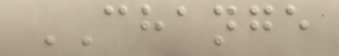CHANGE
